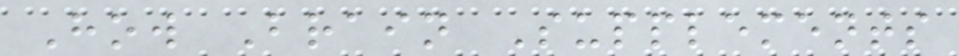How Brain Supplements
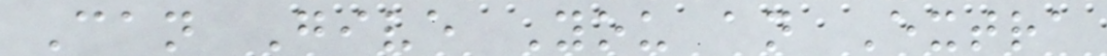Can Give You an Extra
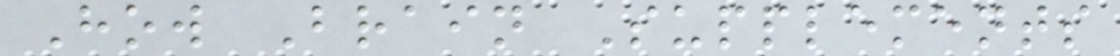How Brain Supplements
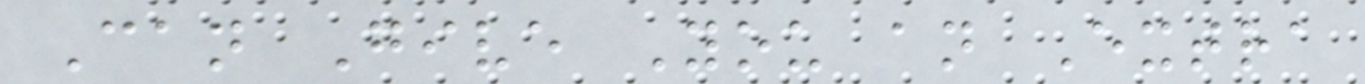Can Give You an Extra
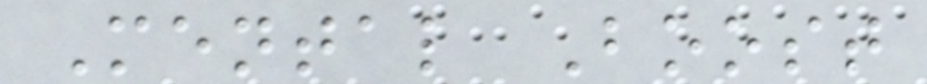Mental Boost
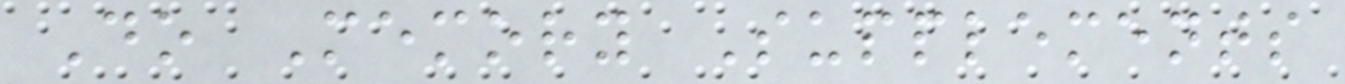Do Memory Supplements
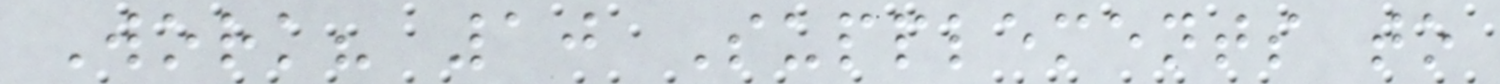Work? 10 Supplements to
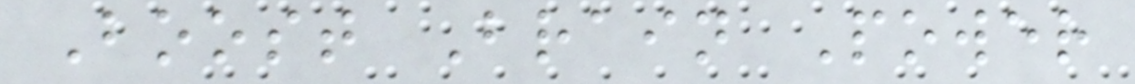Boost Brain Power
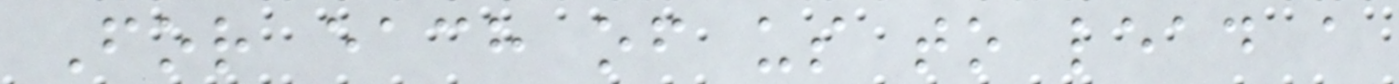For each of us to lead a
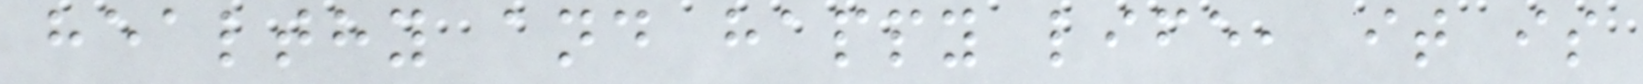healthy and happy life, it is
